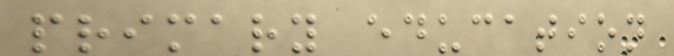primary education
